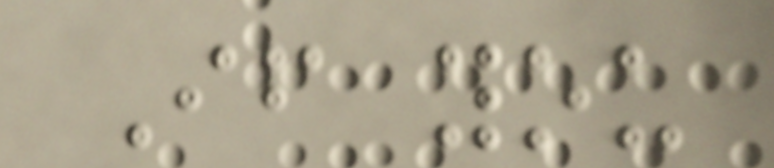If you
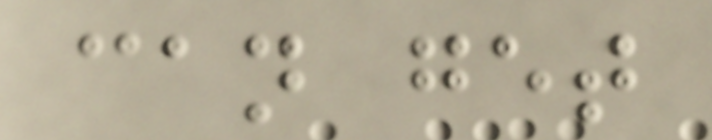can get
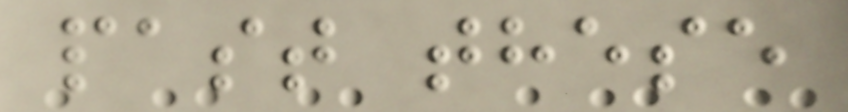past these
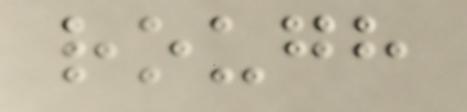rough
